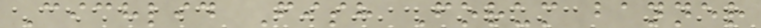Cichlid Fish Forum banner
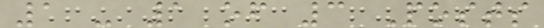1 - 1 of 3 Posts
